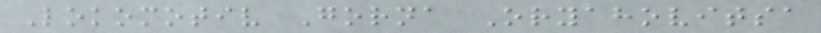Lokomotiv Gorna Oryahovitsa
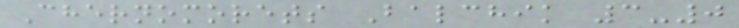Chernomorets Balchik 3-0
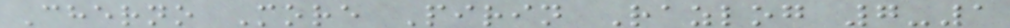Cherno More Pirin Razlog 7-1
